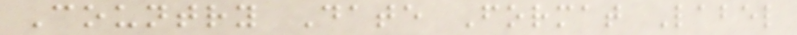Country Date Format Label
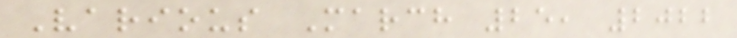Various March 25, 2022
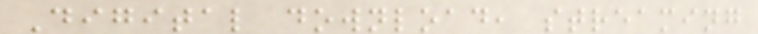Digital download, streaming
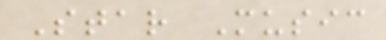Star Music
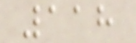118
